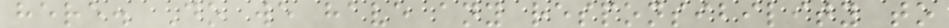here. Do we have any responsibility to
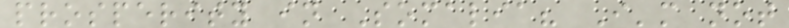prosperity in Somalia? I'm not
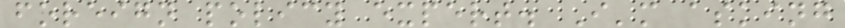foreign policy expert. I'm asking
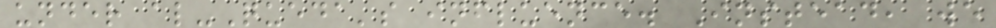under al-Queda's influence. Instead, we
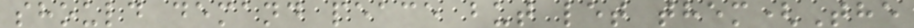should demand peace but let them(The
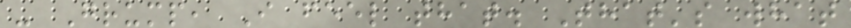- Grump, I feel that. That's what
